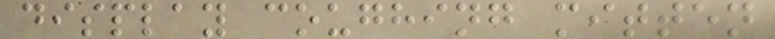display coughing mitten
